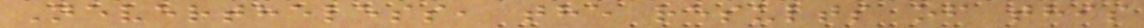Nevertheless, the results of this
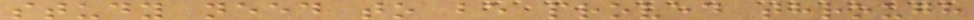study need to be proved through
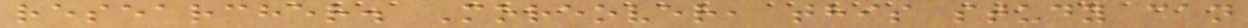researcher. Moreover, this study can
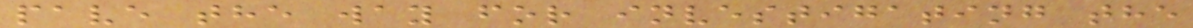pave the way for investigating the
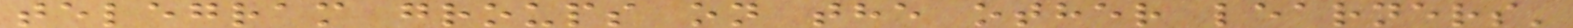telegram groups on the other learners'
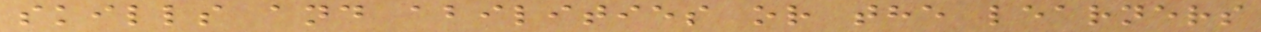skills and abilities or the learners
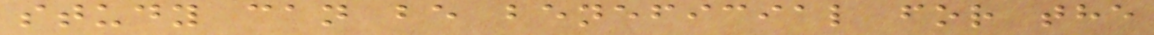study can be beneficial for the
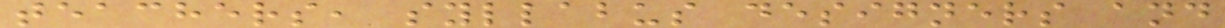teachers, syllabus designers and
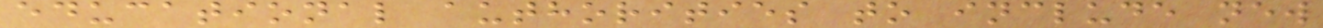educational authorities to include new
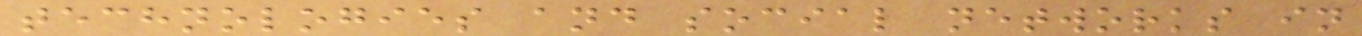technologies and social networks in
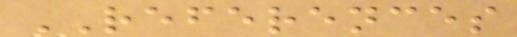REFERENCES
